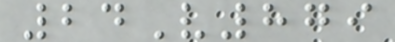24V879
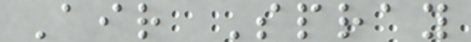Air Spray
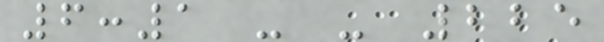6:1 - - 225
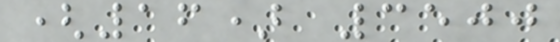(16) 3500
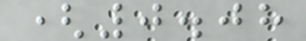(0.08
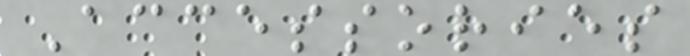Accessories
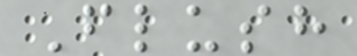Flush
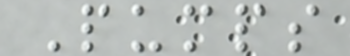Pumps
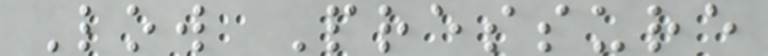Low Pressure
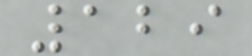129
